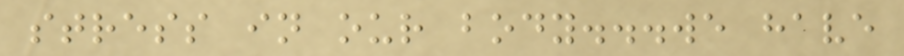stress in our body...we have
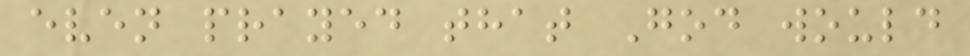even prayed that God would
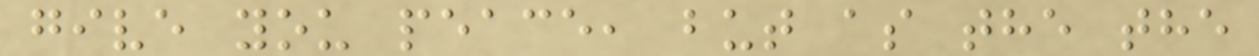give you peace, but as the the
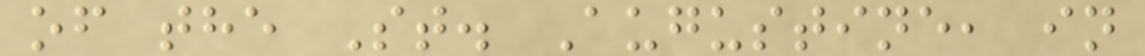of the St. Augustine, in
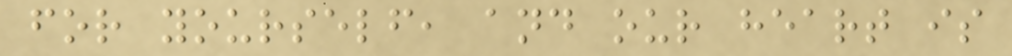for yourself, and our heart is
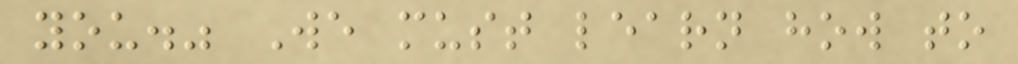you." We must learn how to
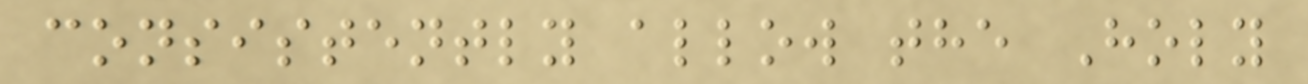consistently allow the Holy
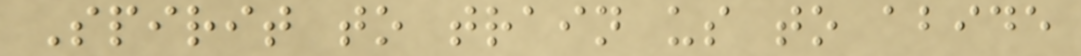Spirit to train us to abide
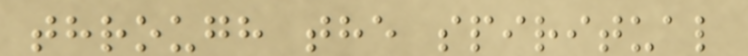through the spiritual
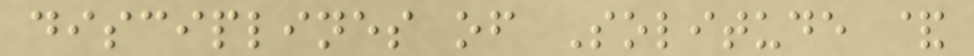disciplines of Solitude &
